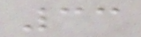33
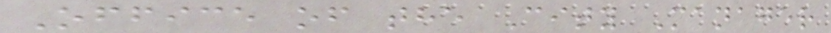Office of the City Manager
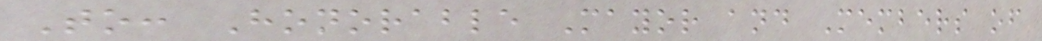To: Honorable Mayor and Members of
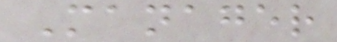Manager
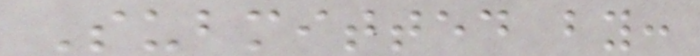Submitted by:
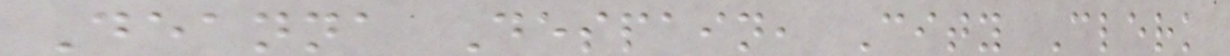Deanna Despain, City Clerk
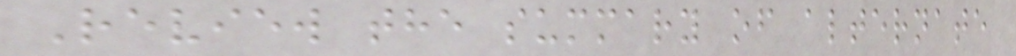Review the summary of alternate
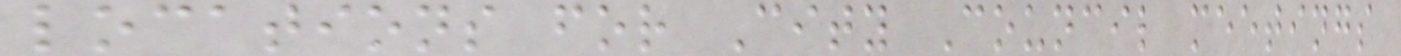locations for City Council meetings
